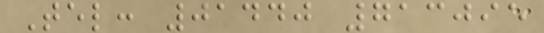Tel: 01440 713095
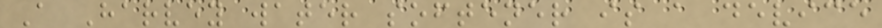A Harvey water softener is a device
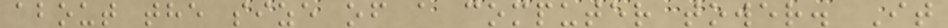about the size of a computer tower. It
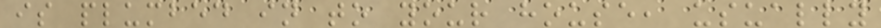is plumbed in to your house, usually
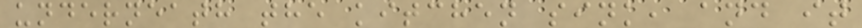underneath the kitchen sink, and it
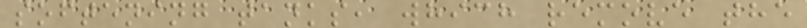softening tanks, which remove the
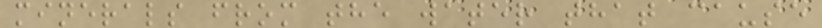minerals from the water that cause
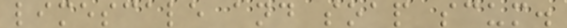limescale and soap scum.
